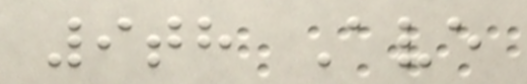9th Ave
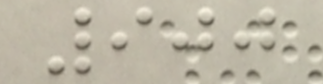900
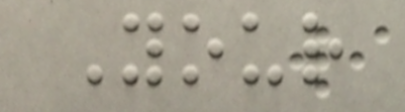Your
